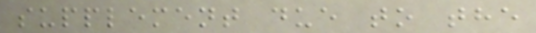supplement due to the
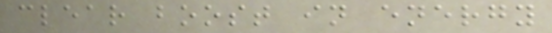clear boost in energy
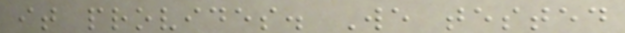it provides. We tested
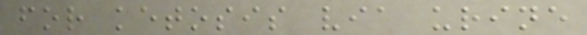for ketosis via urine
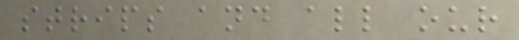strips and all our
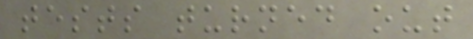tests turned out
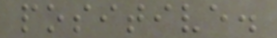positive.
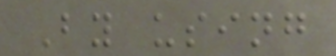By using
